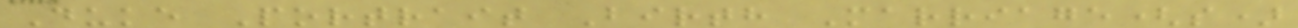Duke Portrait Birth Marriage(s)
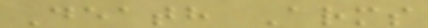Death Arms
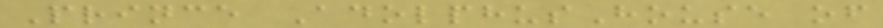Prince AdolphusHouse of
